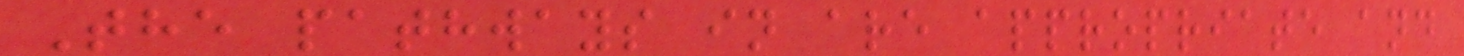The pathways in are appropriate and
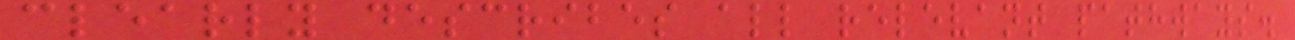clearly describes all relevant pathways.
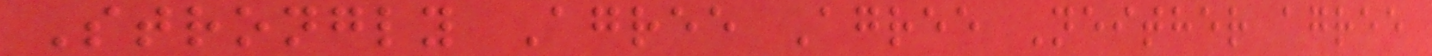Strongly Agree Agree Neither agree
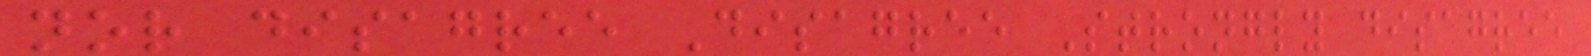nor disagree Disagree Strongly disagree
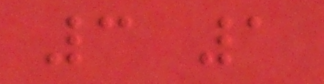3 1
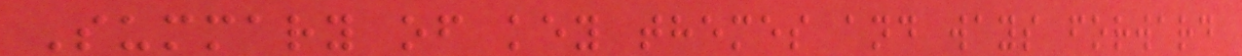Summary of key themes and ways forward
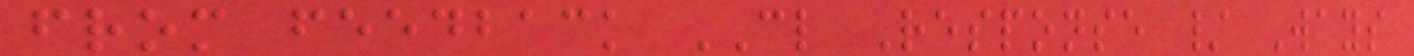from feedback CL Response / Ways
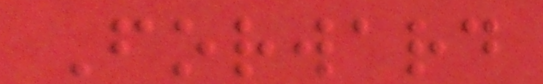Forward
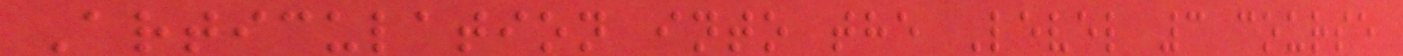Articulation into the Level 3 course
